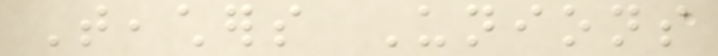Teachers Unions
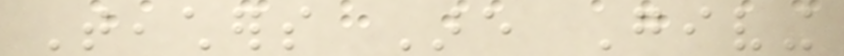Teachers Are Giving
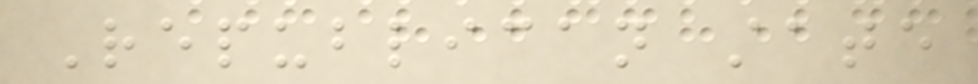Republican state
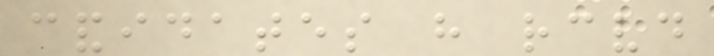candidates have received
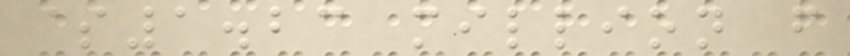$1.23 million from
